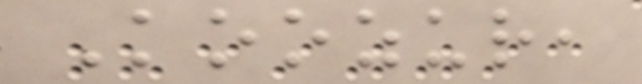Koozur,
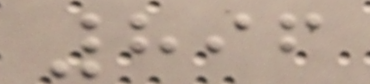896
